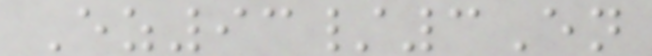Ez93/3En
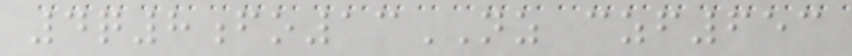4q8fo13NZ czf653
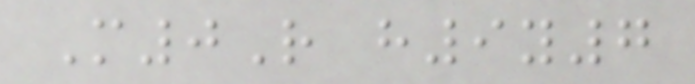M0R h9y7
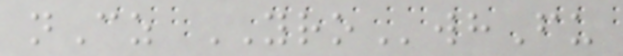nCz YROwhFu
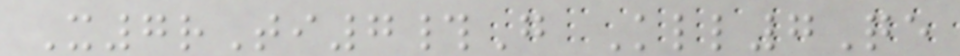X7rTi7#G Kll7Qe
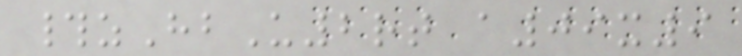#zHbU2rt a09x9
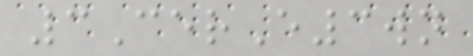3CerE3wn
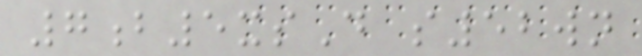7b5xsD s52wn
